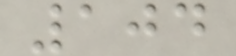104
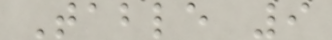Table 9
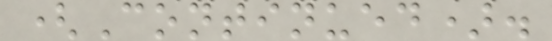(Continued).
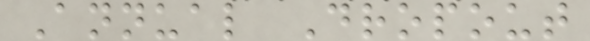Annual Dropout
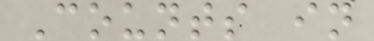Counts in
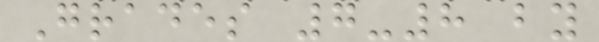Grades 7-8 by
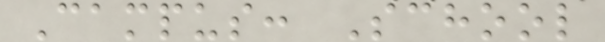Campus: School
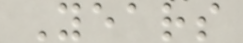Years
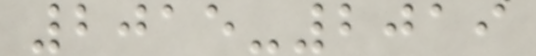2015-2019
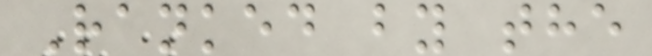Ranked by the
